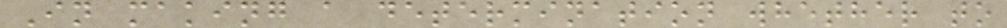In making a determination whether to
